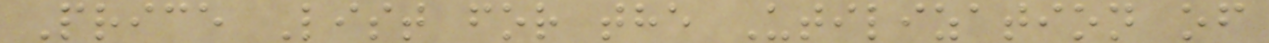Price List for the Utilization of
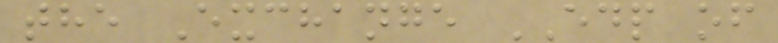the Exchange EDP of
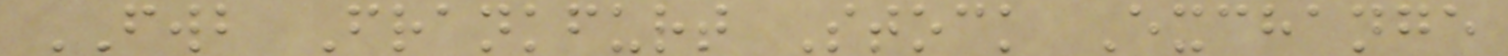FWB Frankfurt Stock Exchange
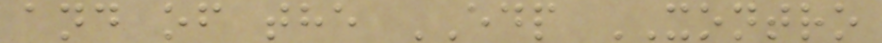and of the EDP XONTRO
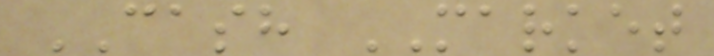CASH MARKET
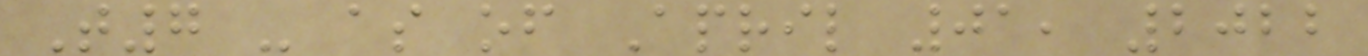T7 - as of April 01, 2022
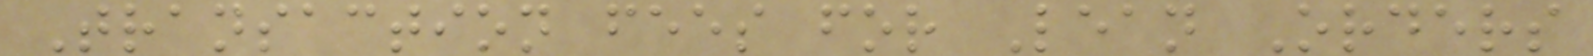Transaction fees for Lean Orders
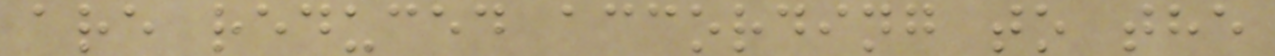are reduced according to the
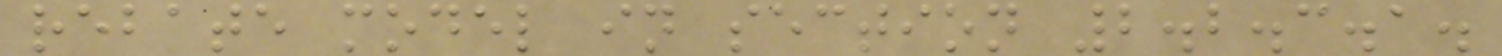rebate model in section 2.2.3.1.
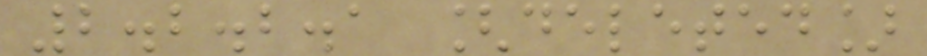2.2.2.1 [deleted]
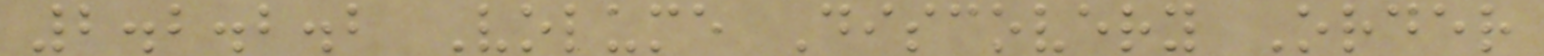2.2.2.2 Volume Discovery Order
